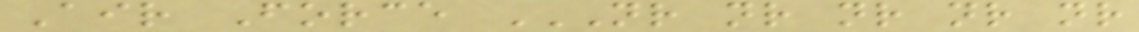Air Force NR NR NR NR NR
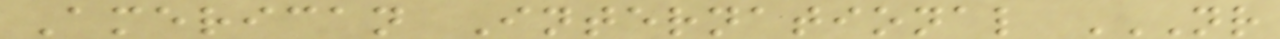American International NR
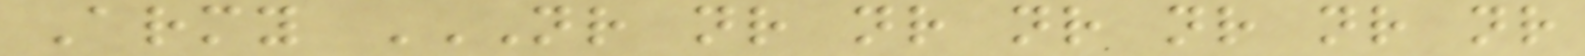Army NR NR NR NR NR NR NR
